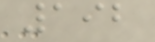192
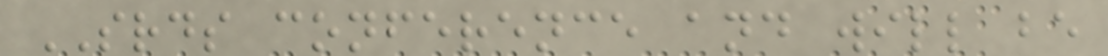SRDS conference and will be
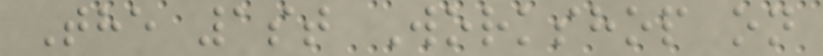The 1st Workshop on
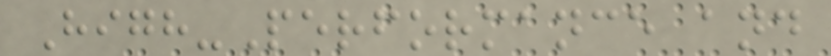High-Performance and
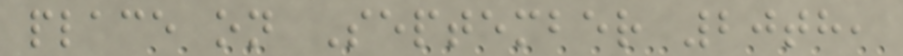place on September 20th,
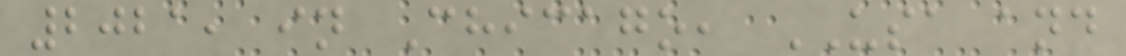2021, in Chicago, USA and
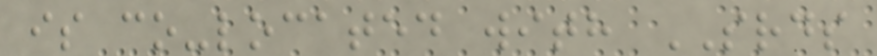is co-located with SRDS
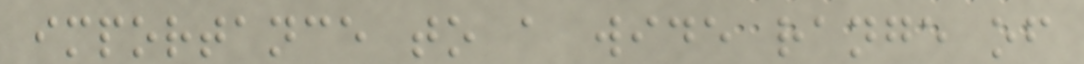importance to a wide range of
